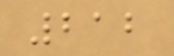212
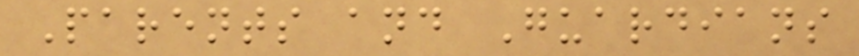Parents and Guardians
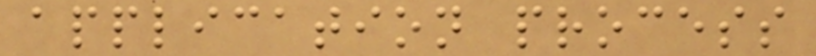application process
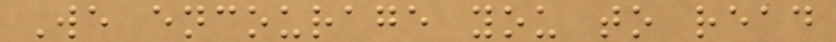We encourage you to read
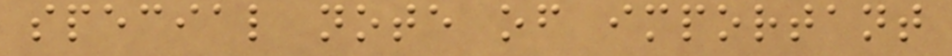special note of important
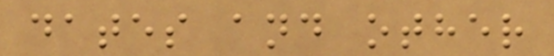dates and other
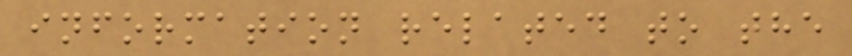information related to the
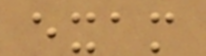exam
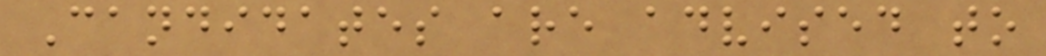Candidates are advised to
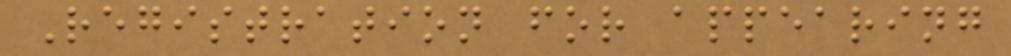Registration for appearing
